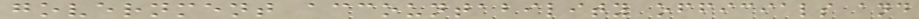government accountability officials and
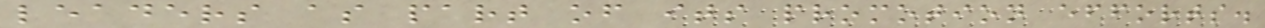leaders as part of its promotion efforts.
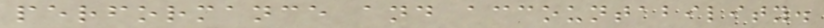performance and accountability.
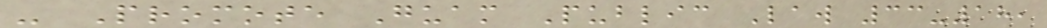- Promote Guam Public Law 33-18,
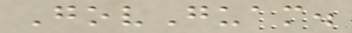GovGuam.
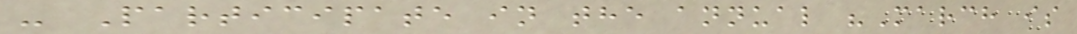- Participate in the annual "March is
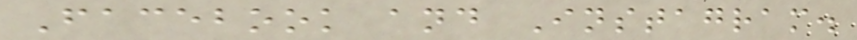Facebook and Instagram.
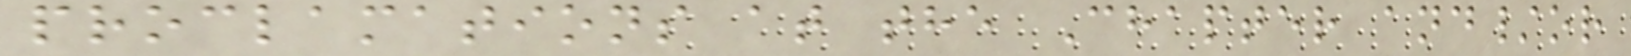proclamations at the Chapter and/or
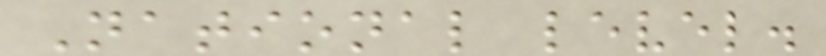National level.
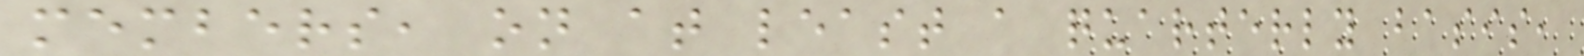members, on at least a quarterly basis,
